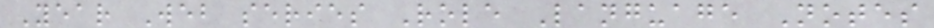Year Web series Role Language Notes
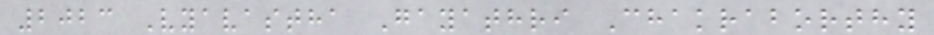2023 Vyavastha Gayathri Chakraborthy
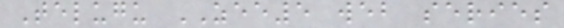Telugu ZEE5 web series
